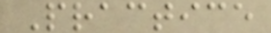Practice
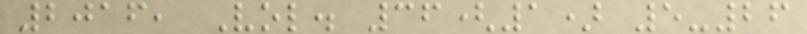2016, Vol. 36(1) 5-26
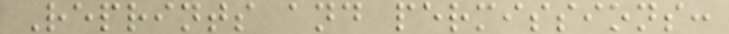Reprints and permissions:
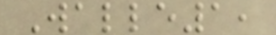Walle1,
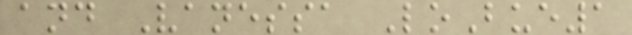and Vanessa LoBue1
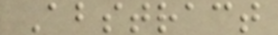Abstract
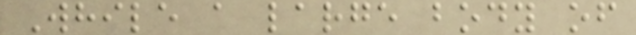While a large body of
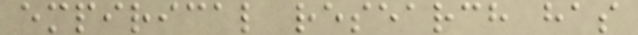empirical research has
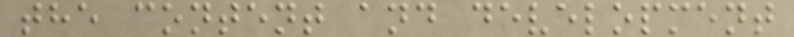the content and development
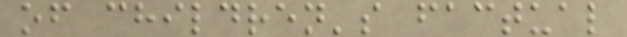of children's factual
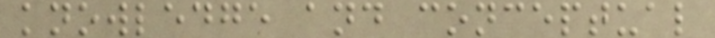knowledge and conceptual
